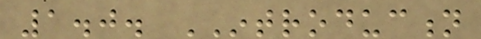1.0. INTRODUCTION
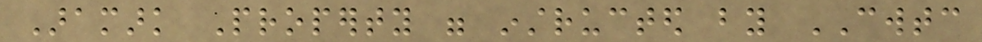Aramark Property were instructed by CWTC
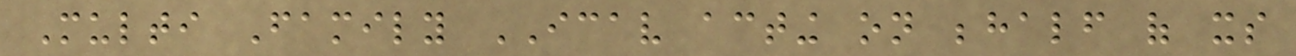Multi Family ICAV acting on behalf of its
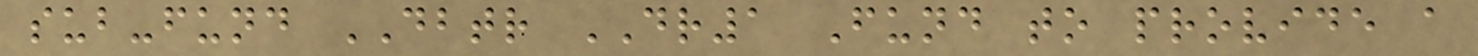sub-fund DBTR DR1 Fund to provide a
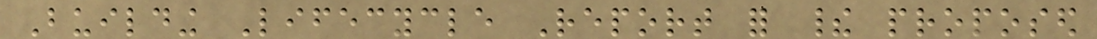Building Lifecycle Report for their proposed
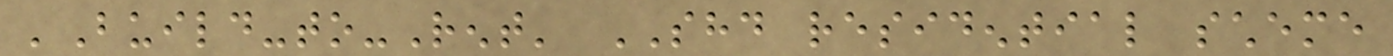'Build-to-Rent' SHD residential scheme
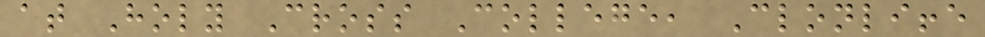at Holy Cross College, Clonliffe
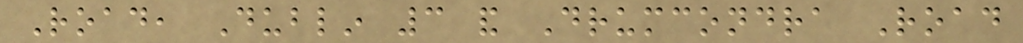Road, Dublin 3 and Drumcondra Road
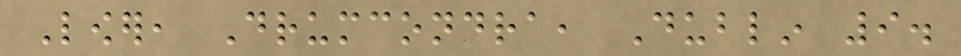Lower, Drumcondra, Dublin 9.
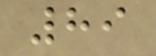89
